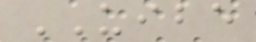UIBE
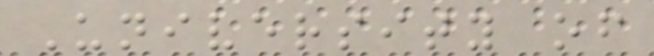University of
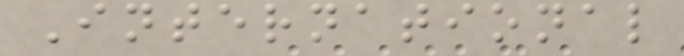International
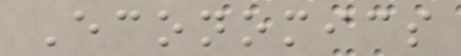Economics
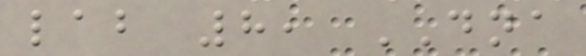lab 8, DNA
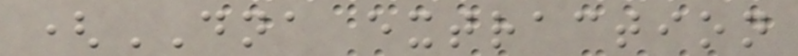(DNA extraction
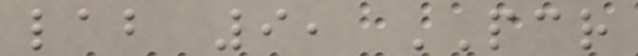lab 9, PCR
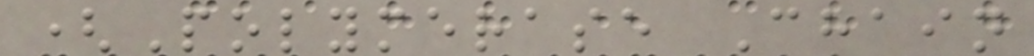(Polymerase Chain
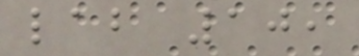lab 10,
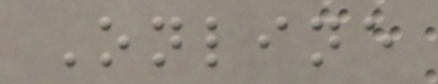Online
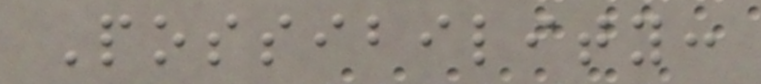Possibility:
